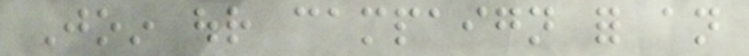Join our campaign for an
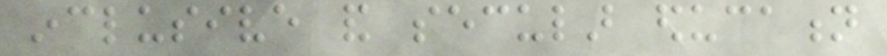inclusive and secular education
